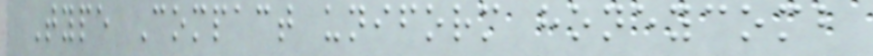Type Compact uniform honeycomb
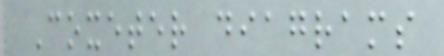Coxeter diagrams
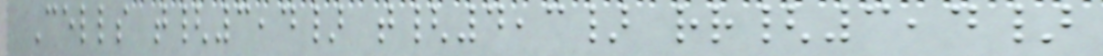Cells t{3,4} t{4,3} rr{3,4}
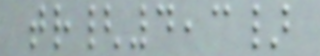tr{4,3}
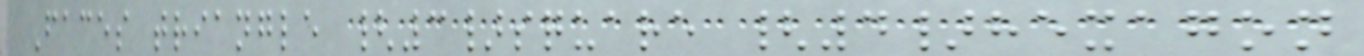Faces triangle {3}square {4}hexagon
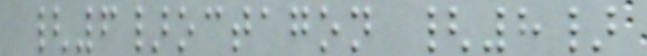{6}octagon {8}
